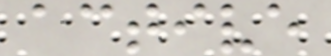active
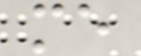me
